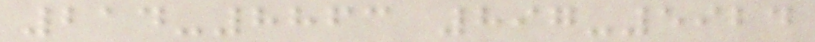214-8863 897-5924
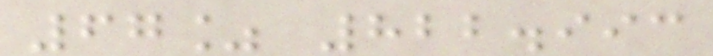67% 822.993
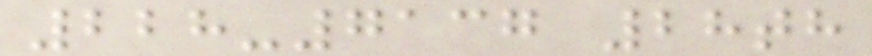228-7137 28th
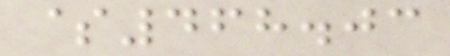$468.03
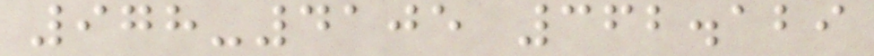978-4105 362.129
